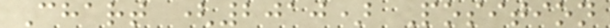Chart (2010) Position
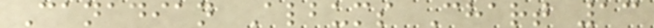Canadian Albums Chart 13
